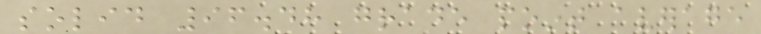solid 96.48 grade point average
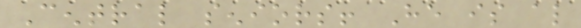Central seniors! He is also
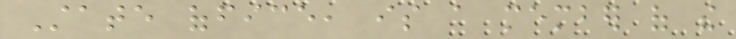State office, is a member of the
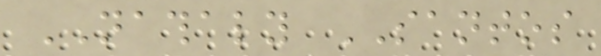NATHALY SANTOS
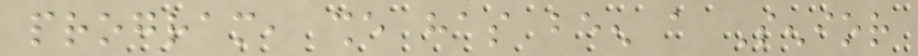program, she has been a Senior
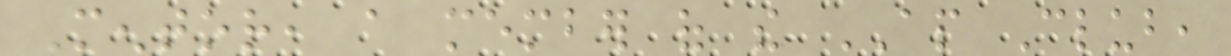Mentor, a member of the AP Club,
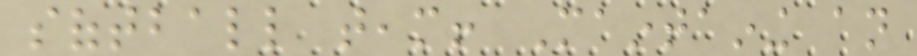softball team! Maintaining an
